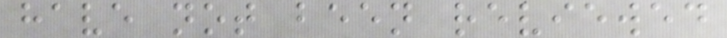have not been reviewed
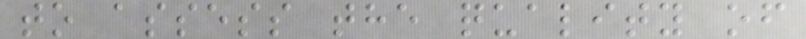to assess the quality of
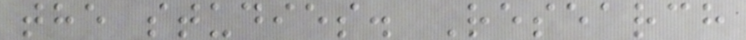the studies. Research
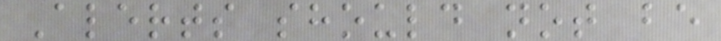Alerts should not be
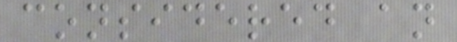considered an
